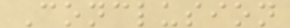Conclusion
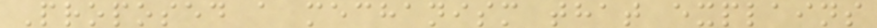Proposed a mechanism that explains
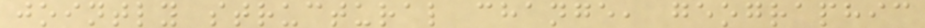jointly structural change, geographic
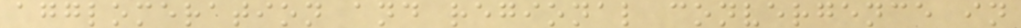agglomeration and regional convergence in
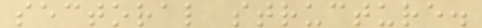sectoral structure.
